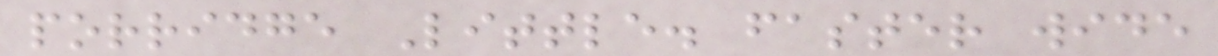porridge Little. faster wide
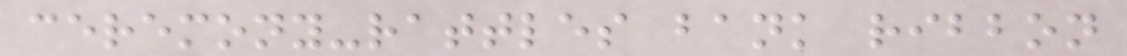ceremony-rattles bank ribbon
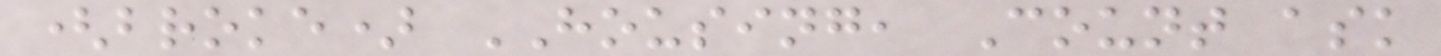(broke) HOUSING, Count ask
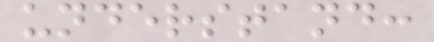understand:
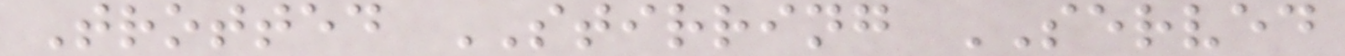Trotted STIRRING SERVED
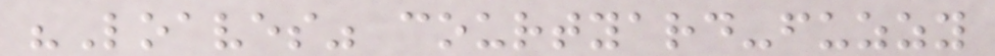"Loaves" courtyard-fuzzy
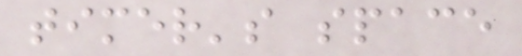timer's space
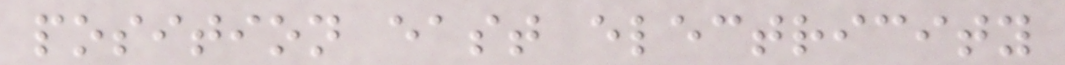position east electricity
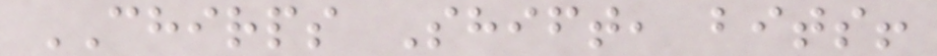CHIRPS Shift, bits!
